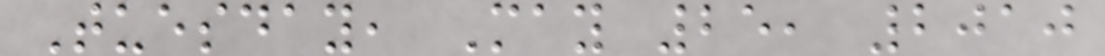Tuesday, May 25, 2010
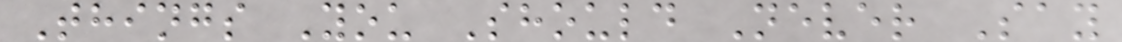Things You Should Never Say
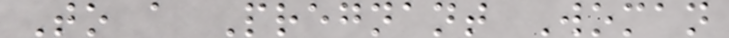To a Pregnant Woman
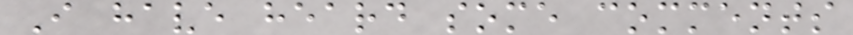I have heard some comments
